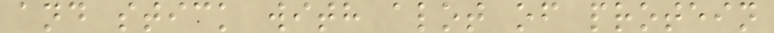and stick with alot of protein
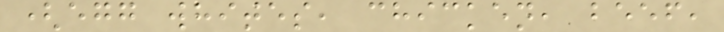(egg whites, chicken, beef,
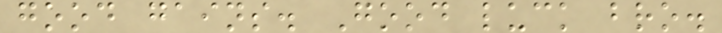good gains. Good luck bro.
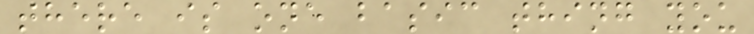there is one basic thing you
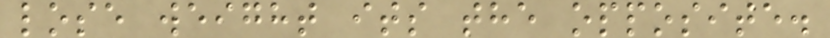lose weight its the opposite.
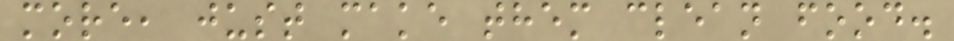more, just make them clean food.
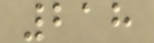218
